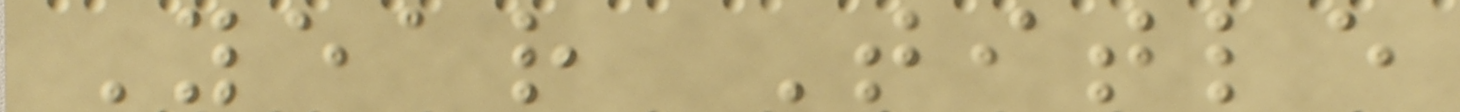Year Title
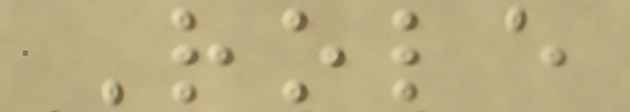Role
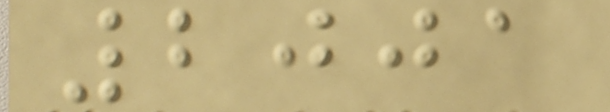2001
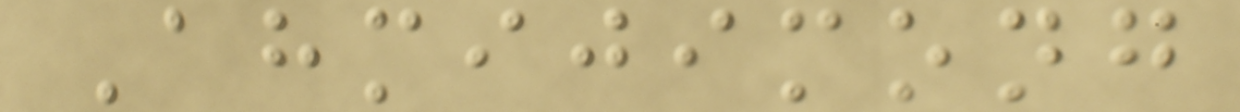Ahmijimong
